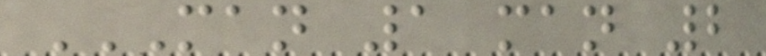MAN 1 MAN 2
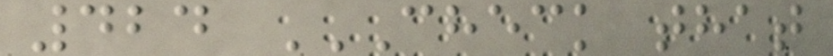424 CHECK THAT
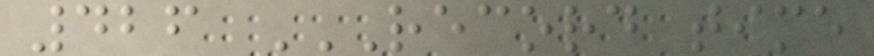426 RECORD TIME
